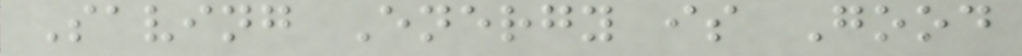Saving Energy is Good
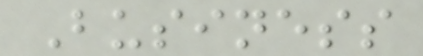Business
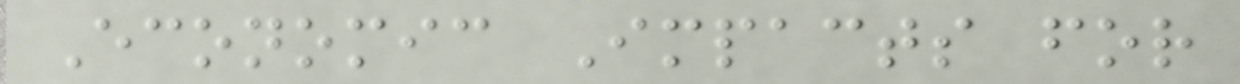Economic Impacts for
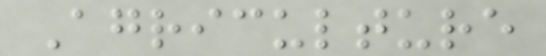Agriculture
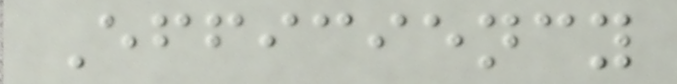Efficiency
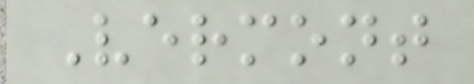Vermont
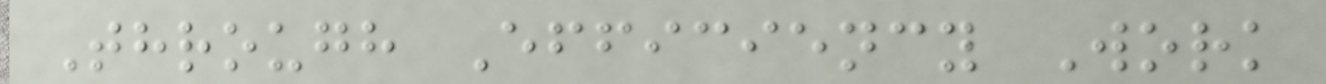Through Efficiency Work
